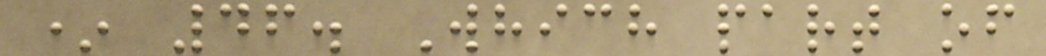* 46. Which part of
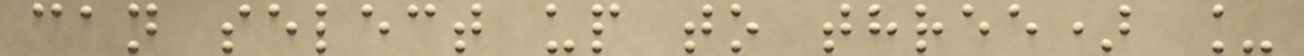can select up to three) _
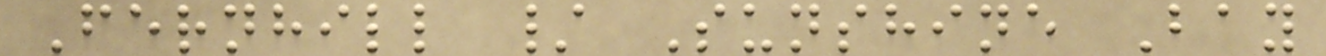Fernhill / Sunshine Bay
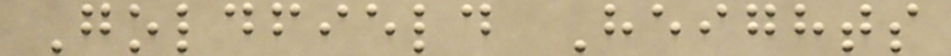Goldfield Heights
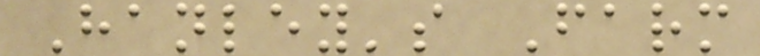Hanley's Farm
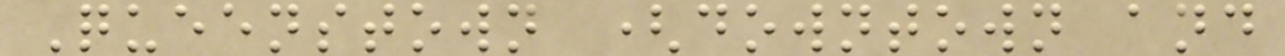Queenstown (downtown and
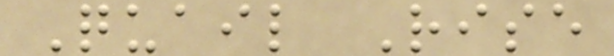Quail Rise
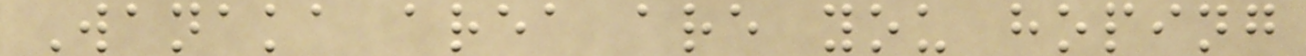Wanaka area are you hoping
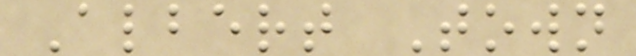Albert Town
